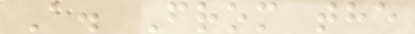A. From the
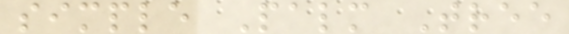simple Palm Tree
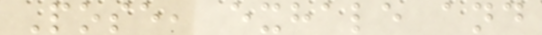Pose, exhale and
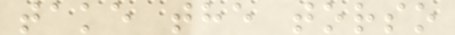take the torso
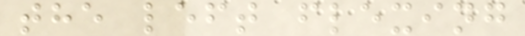the left flexing
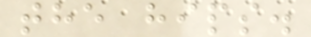the hips.
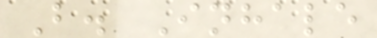B. Inhale
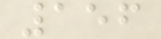156
